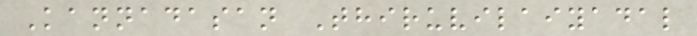Kannadasan Thiruvilaiyadal
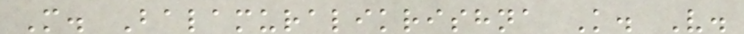M. Balamuralikrishna K. V.
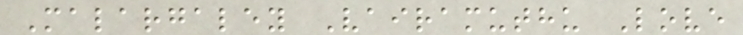Malargaley Vairamuthu Love
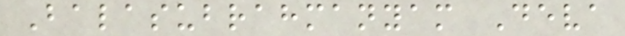Balasubrahmanyam Deva
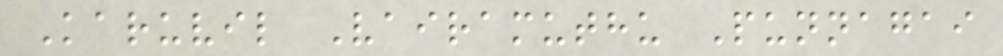Karuvil Vairamuthu Punnagai
